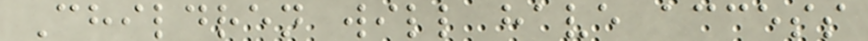Children will have access
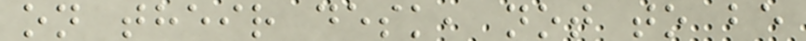on their desk, not to be
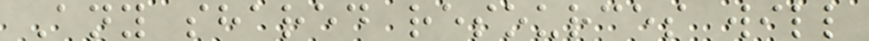Any shared resources will
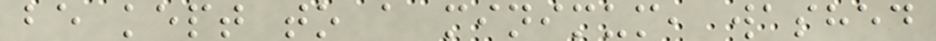be kept to a minimum, washed
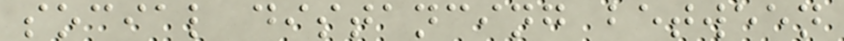social distancing between
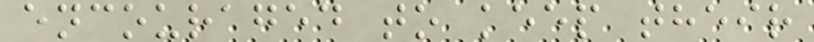encouraged to keep their
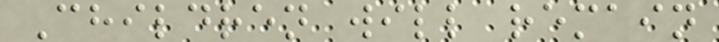Children will remain
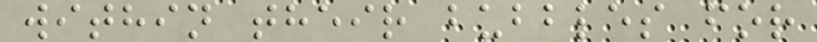within their bubbles for
